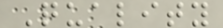Quality
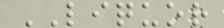LIQUOR
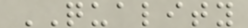QUALITY
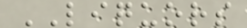LIQUORS
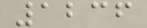1236
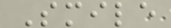Smile
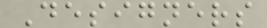Designers
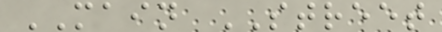MAIN STREET
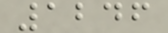1246
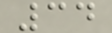34
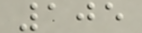105
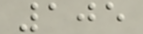105
